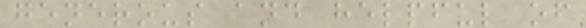generous and helpful of
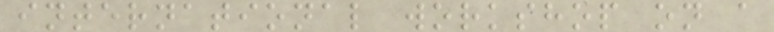international workshop on a
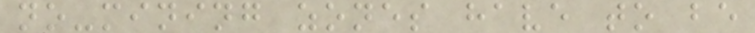no-mining zones have to be
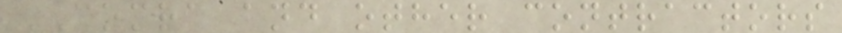COMRA and other contractors
